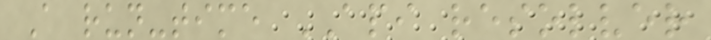A run-time API resolver
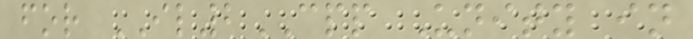for IL2CPP Unity in
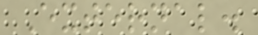External.
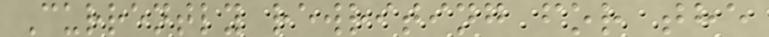Currently rewriting for the
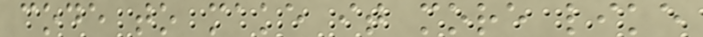code to make it more like
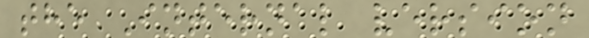the Internal version
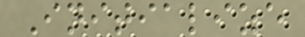Initialize
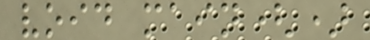void main()
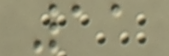11
